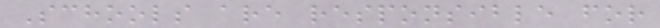Schools are responsible for
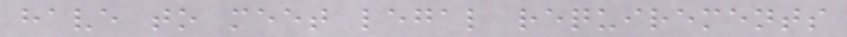have to meet legal requirements
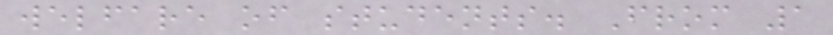welfare of students. From 1
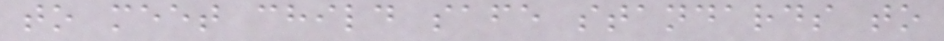to meet child safe standards to
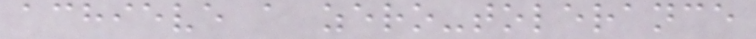achieve a zero-tolerance
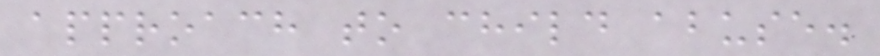approach to child abuse.
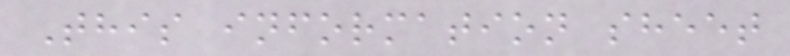This information sheet
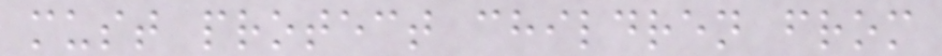must protect children from
